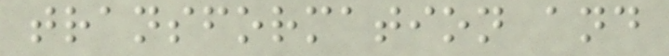transformation and
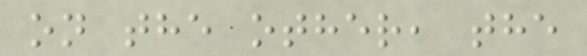on the other, the
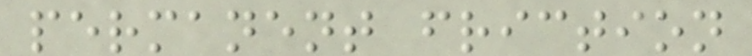permanent friction
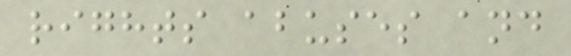rights abuses and
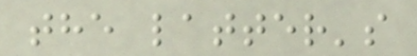the latter's
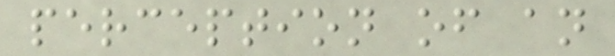perception of an
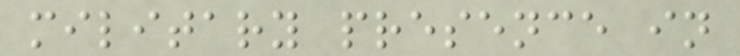military presence in
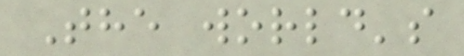The world's
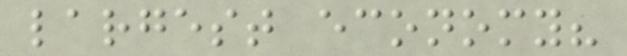largest economy?
